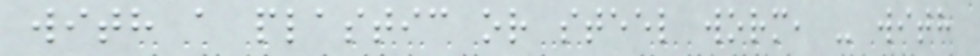with a plastic or steel worm, - with
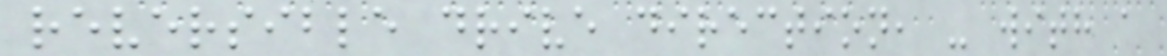reversible drive direction, - with a
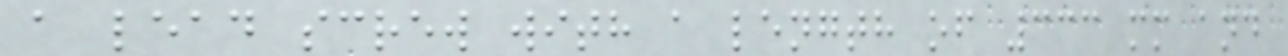a lead screw with a length of 333 mm and
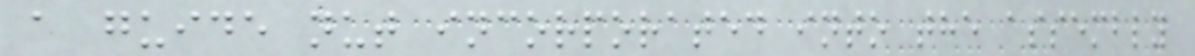a guide nut incorporated into the assembly
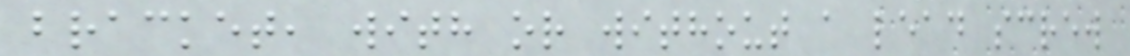bracket, with or without a lead screw
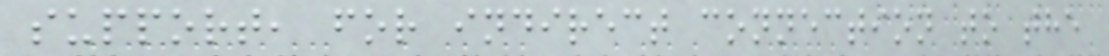support, for indirect connection to the
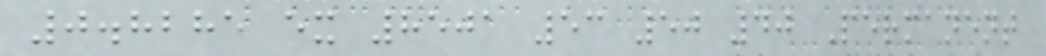0.8285 ex 8501 53 50 40 Permanent
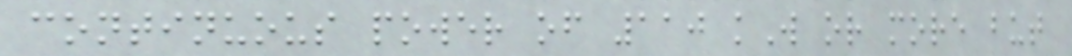continuous power of 110 kW or more but
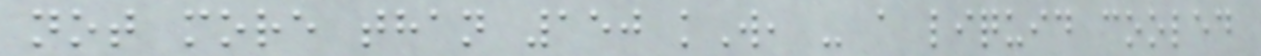not more than 150 kW, - a liquid cooled
